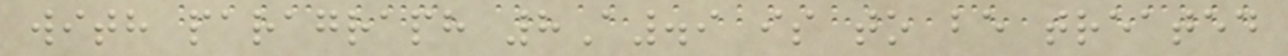with paragraph 8A.9 is to be treated
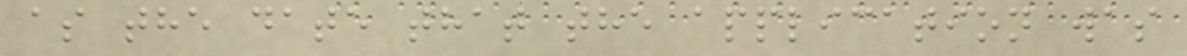as the date that the application was
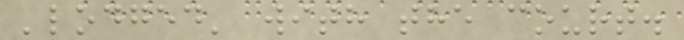'lodged' with the court.
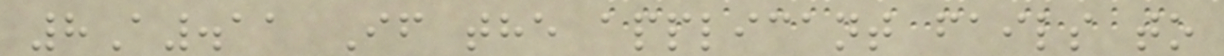8A.11 If the applicant fails to
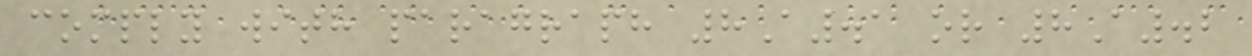comply with paragraph 8A.1 or 8A.2
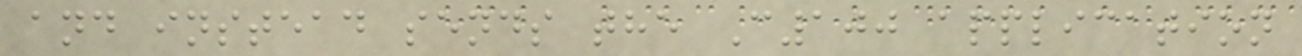and instead sends the C100 application
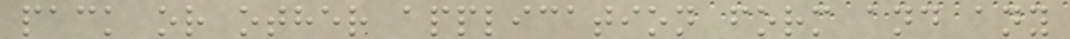pack or other application form and any
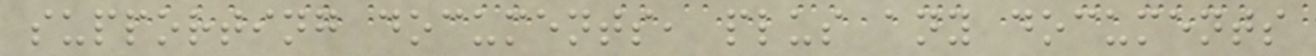supporting documents, plus any documents
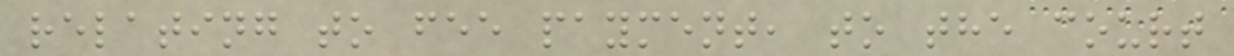relating to fee payment, to the court
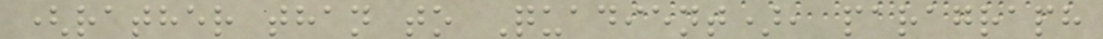(rather than to Quadient), paragraph
